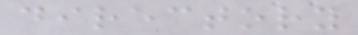directory
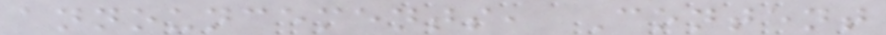announcements, Content
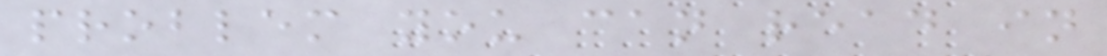problem you can read in
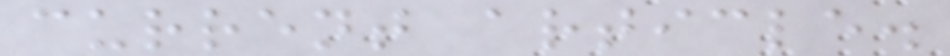current article.
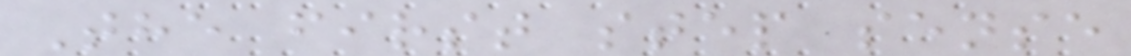The first step sense
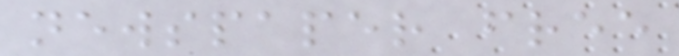newspaper free
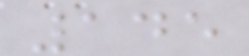145
